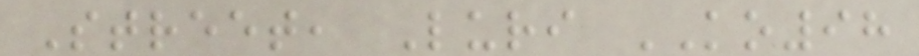Street, Luri KO98
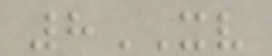8XV
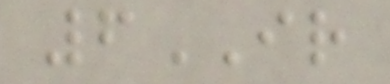6IR
